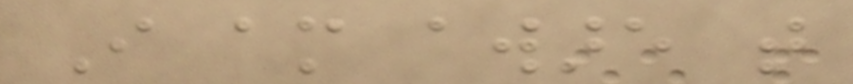I am aware that
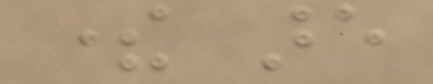there are
